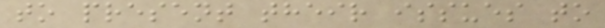to present their issues to
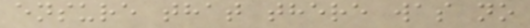ensure that there was no
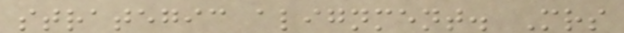strategic alignment. Mrs
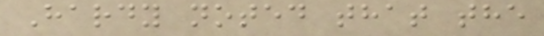Hardy noted that the
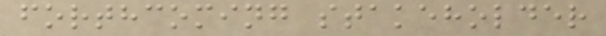forthcoming stakeholder
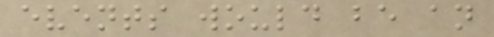events would be an
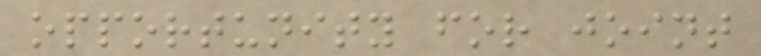opportunity for joint
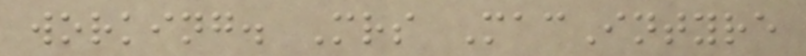working. Mrs MacIntyre
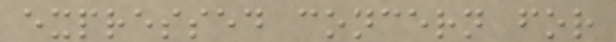expressed concern for
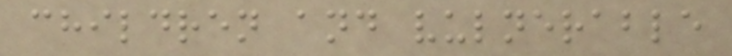children and vulnerable
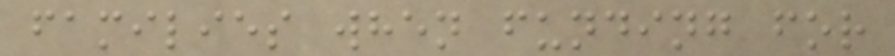families when funding for
